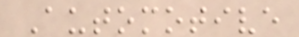Automotive
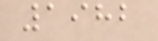1982
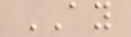AY
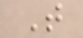T
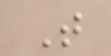T
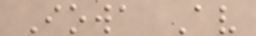Iowa Av
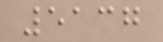5137
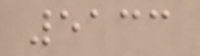5133
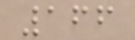166
